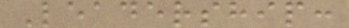Leadership:
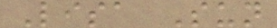Lisa Sun
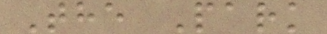The Park
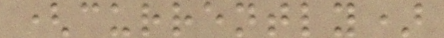(currently)
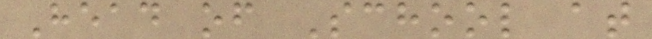Head of School at
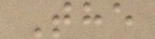The
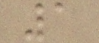1
